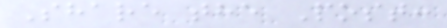Share the Post:
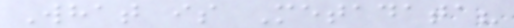What is Metadata?
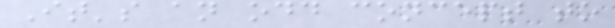It's an odd concept to
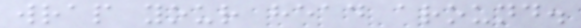wrap your head around.
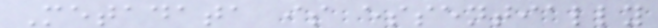Metadata is essentially
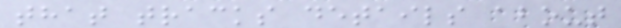that tracks details about
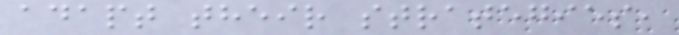adapt their strategies,
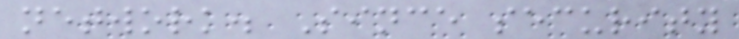network. Since security
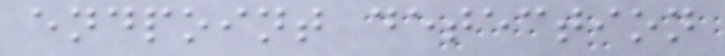endpoint detection
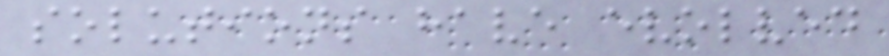solutions have evolved
